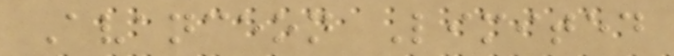Avanceon Limited
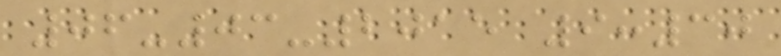06-03-2015 9:30
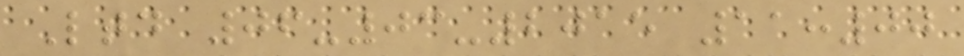Ltd 06-03-2015 11:00
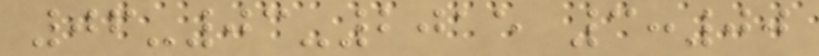06-03-2015 3:00
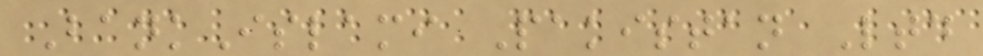BankIslami Pakistan Ltd
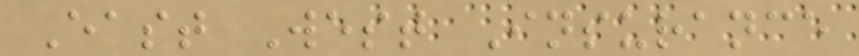East West Insurance
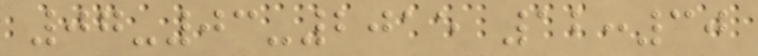07-03-2015 12:30
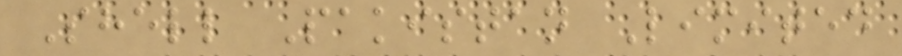Shell Pakistan Limited
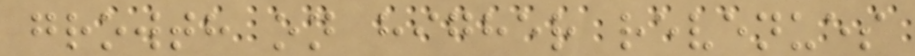growth on higher revenues
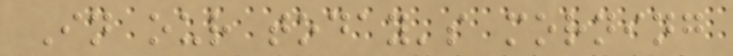In our today's morning
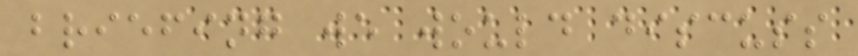briefing we would discuss
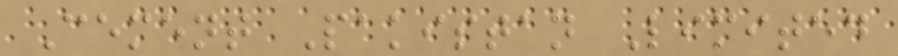Cement Pakistan Limited
